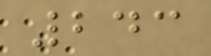243
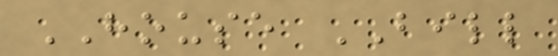HOUSE BILL
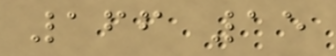166 15
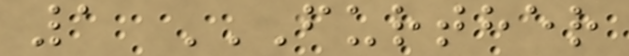1 FURTHER
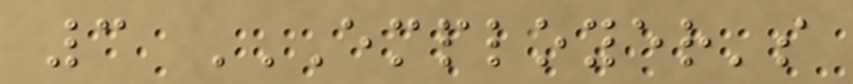3 EMPLOYER'S
